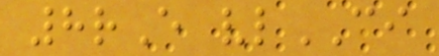8rE vlCI
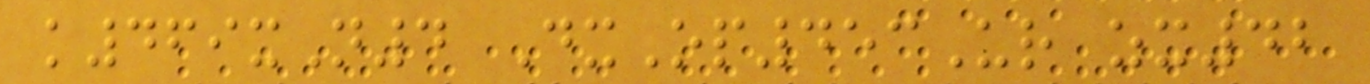k469xN4 DxOp453Ur zx42
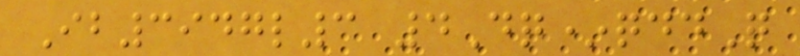Ib3947l3 4Dq*qddQ
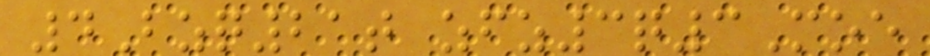4Bzq21t zfz3q3Moe
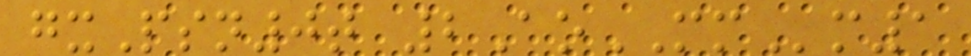gxPsn0t 2AoMMm1
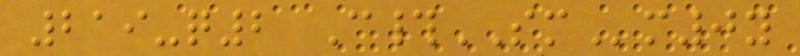219-q2 C#SMm0y
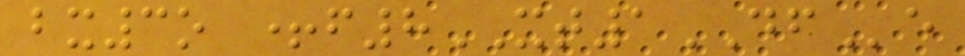bx3o +f8XT1DFe
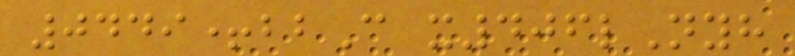0449+bbC x406lNyh
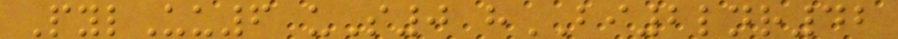PylUu6 uS0 hBI2lnr42
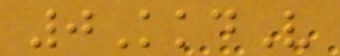0KkdV
